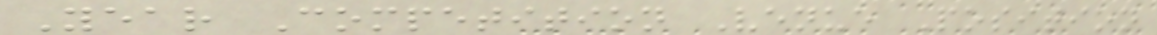Year Competition Venue Position
